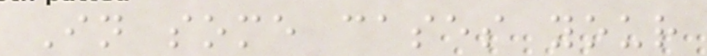In some cases your
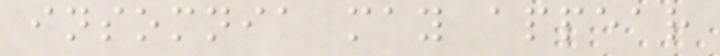insomnia may appear
